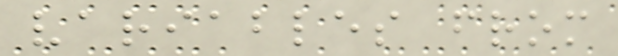variables from
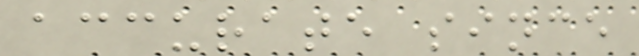accurate since
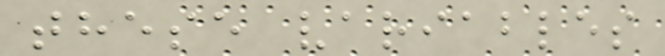these variables
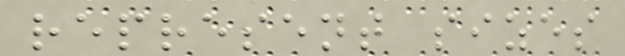represent sizes
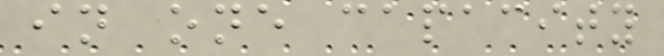in one capacity
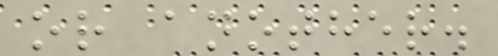or another.
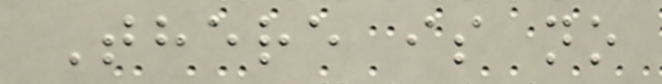There is no
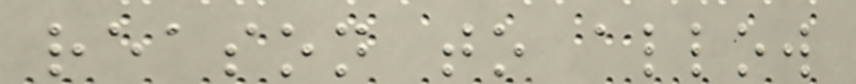reason to allow
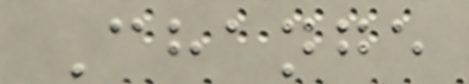Change
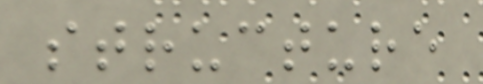structure
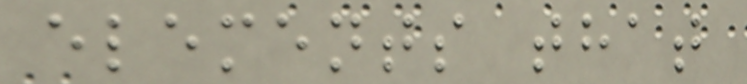elements that
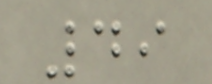49
